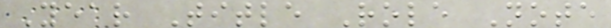Year Title Role Note
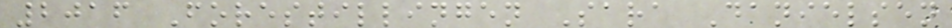2016 Forestillingen Sara Danielsen
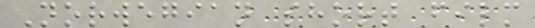Norwegian short film
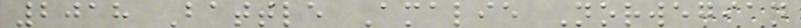2018 Battle Amalie Norwegian
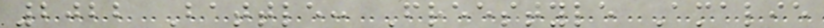2022 Battle: Freestyle Amalie
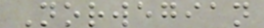Norwegian
